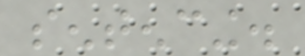sentencing.
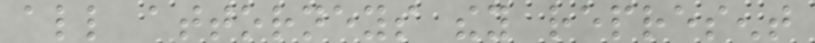all attorneys they represent
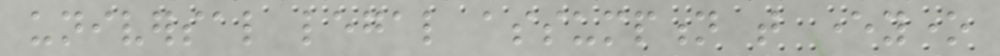universal legal assumption that everyone
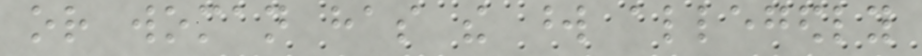or woman has the word allegedly
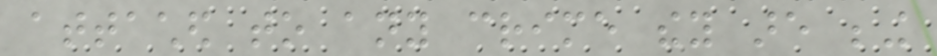attached to any crime they are being
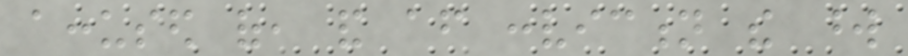accused of, and after conviction the word
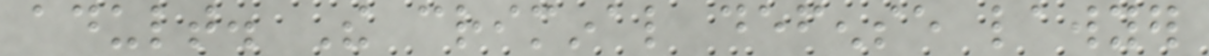adult. The criminal defense lawyer
